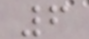6
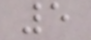5
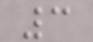3
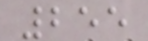255
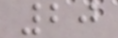20
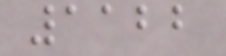1122
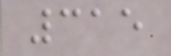315
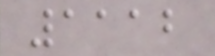1112
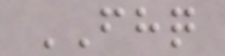FHQ
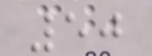50
